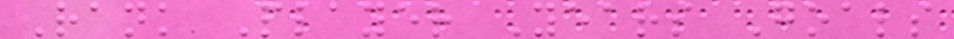Rank Player Years Goals
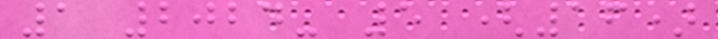1 2024- 5 (16)
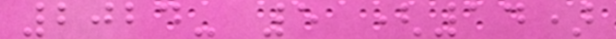2024- 5 (14)
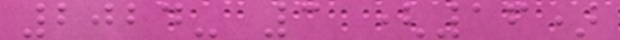2024- 3 (16)
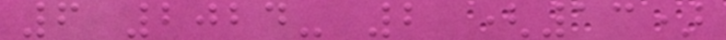6 2024- 2 (13)
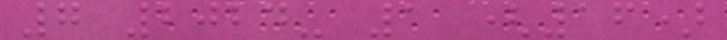7 2024- 1 (16)
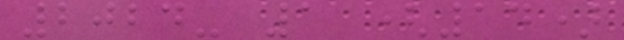2024- 1 (14)
